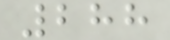288
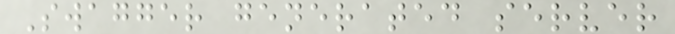Swagger generated server
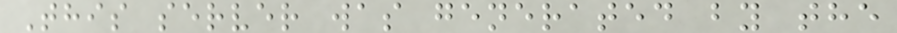This server was generated by the
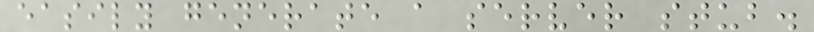easily generate a server stub.
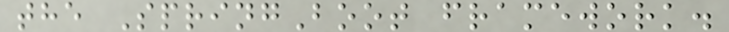the SpringBoot framework.
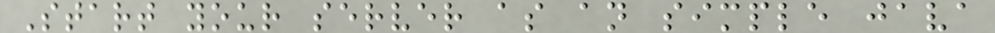Start your server as an simple java
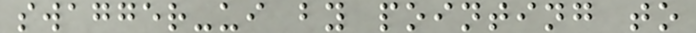swagger-ui by pointing to
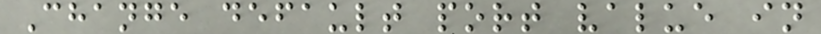Change default port value in
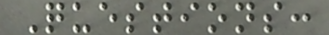Questions:
